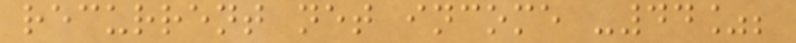recurrent net income -44%;
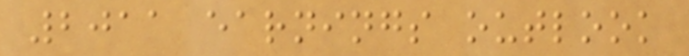2011 earnings outlook
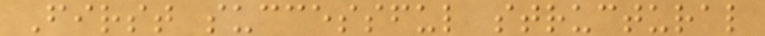First successful structural
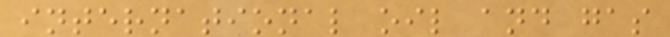international oil and gas
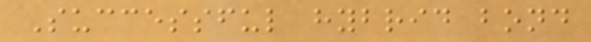Successful hybrid bond
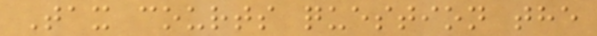Tax courts question the
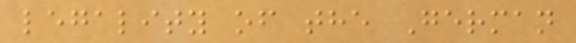legality of the German
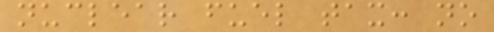nuclear fuel tax: no
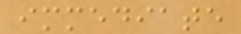immediate
